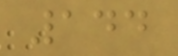144
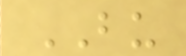BU
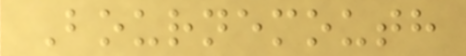Bournemouth
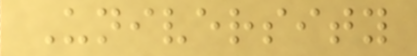University
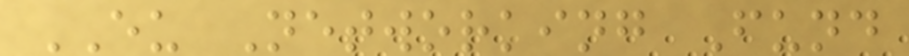EU Networking Fund
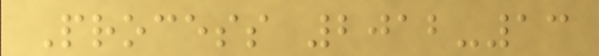Process 2012-13
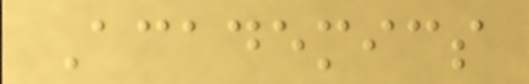Academics
